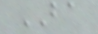BA
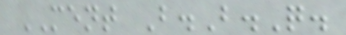MENT B.B.Q.
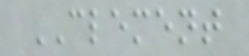CLEMENT
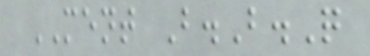MENT B.B.Q
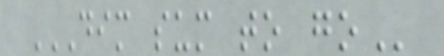DIM SUM TO GO
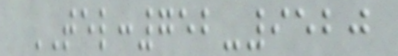TEL:752-9520
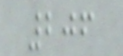206
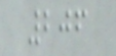206
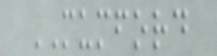MUMFORD
